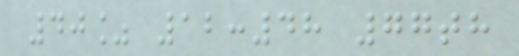40% 12:48 77th
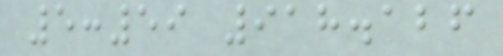5:59 918.126
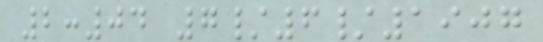2:04 7/6/1907
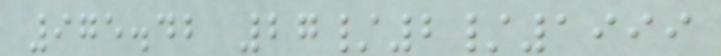975.42 27/2/1999
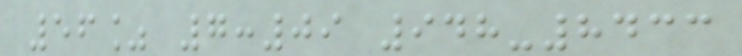56% 7:09 948-8433
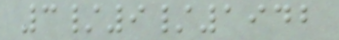3/9/1942
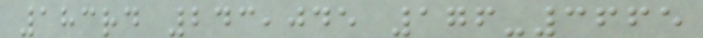183rd 243,045 176-3665
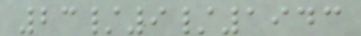23/9/1943
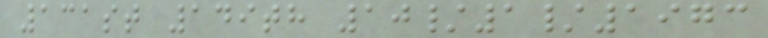131st 149th 10/1/1973
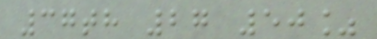37th 27 50%
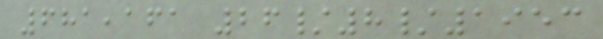681,161 26/8/1953
